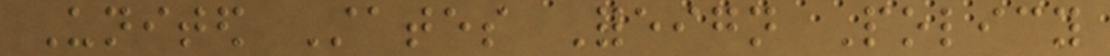United States Foreign Policy
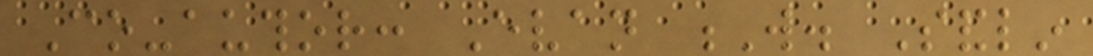Co-author: Evan W. Sandlin
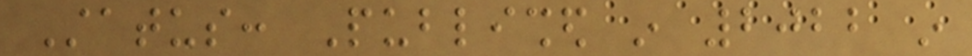Status: Published in 2022 in
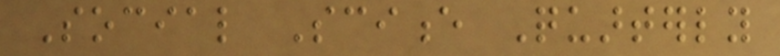Social Science Quarterly
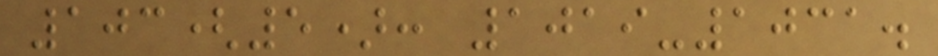103(5): 1019-1031.
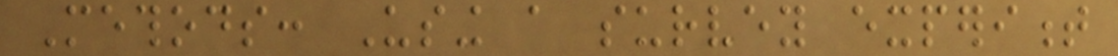Methods: Using a survey experiment
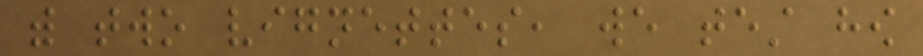with two vignettes, we test how
